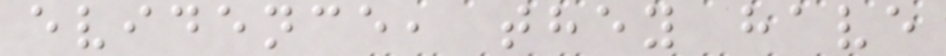evidence, they have
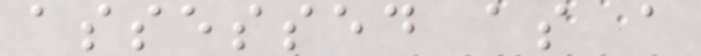assessed as a
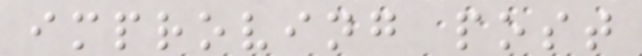improving post
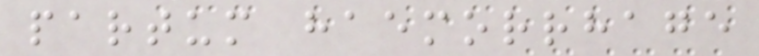partum haemorrhage
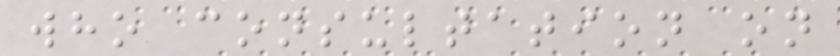who consultation on
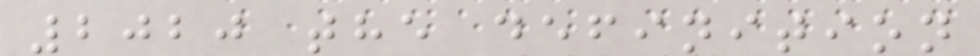2020 the definition
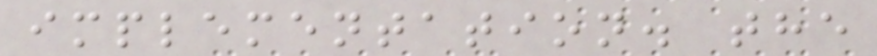implementation. the
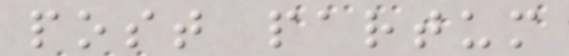post partum
